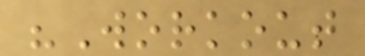"Workout
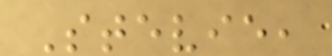Stevie,
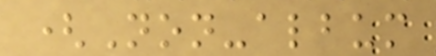(Non-album
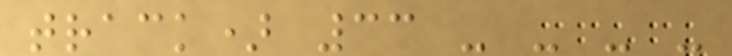track) 33 - - - -
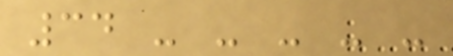34 - - - - -
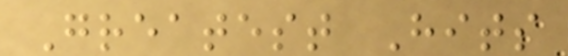Greatest Hits
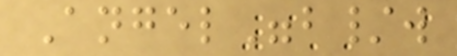Angel"b/w
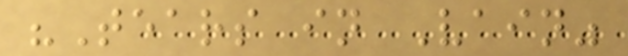"Tears in Vain"
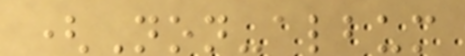(Non-album
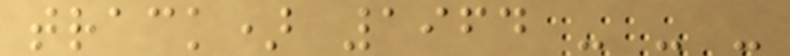track) 1964 - - -
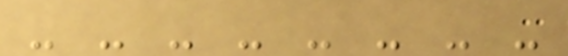- - - - - - - -
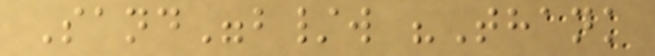Sand"b/w "Thank
